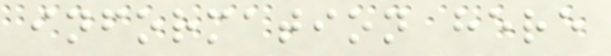information here
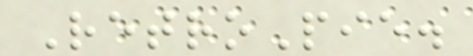RetroPie.
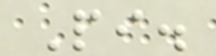Pi.
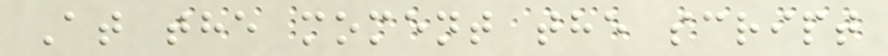At the moment the script
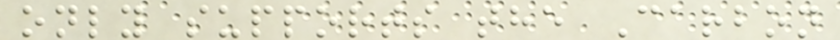only supports the Carbon
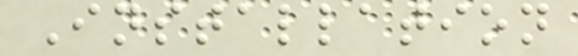Installation
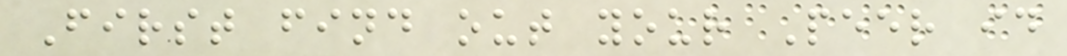First find out your Peer id
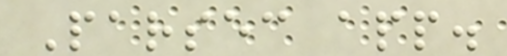Parsec app.
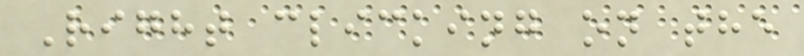Right clicking on the
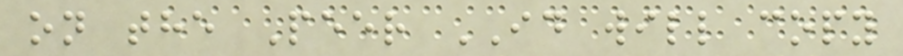on the Peer ID will copy
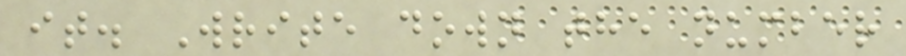it. Write down the number
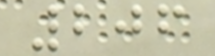206
